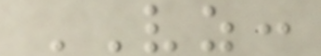VZ:
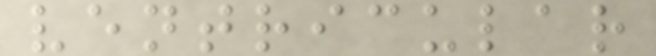ventricular
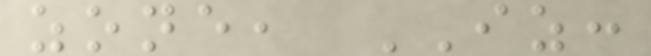zone, IZ:
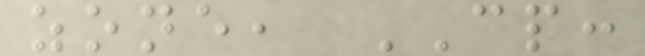zone, CP:
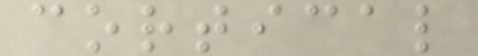cortical
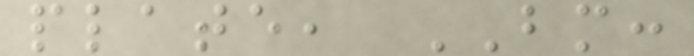plate, BM:
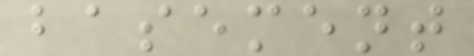basement
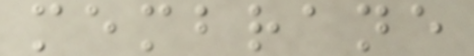membrane
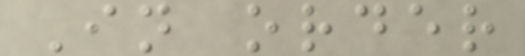In order
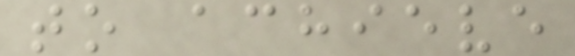to achieve
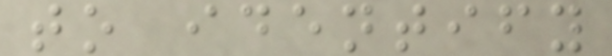to identify
